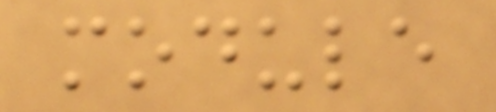module
